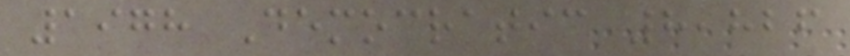1978 Democratic 8,826
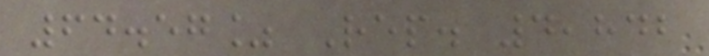64.57% Rep. 4,842
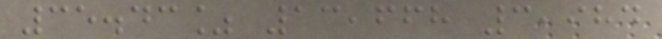35.43% 13,668 3,984
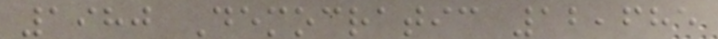1980 Democratic 12,685
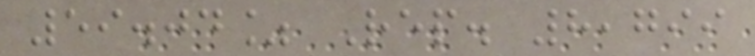59.04% Rep. 8,799
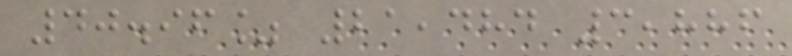40.96% 21,484 3,886
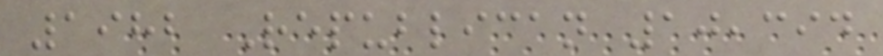1982 Republican 10,394
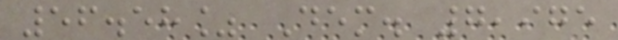56.58% Dem. 7,975
